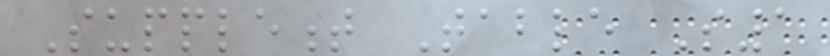Supplement Table S1
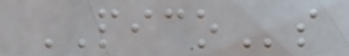PICOs
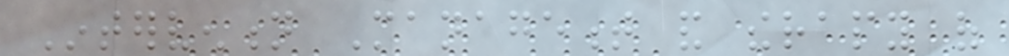Intervention Management and therapy of
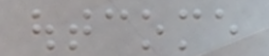outcome
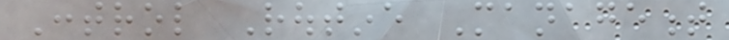Control Routine Management
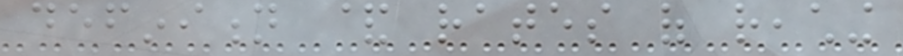definition & rates of reaching
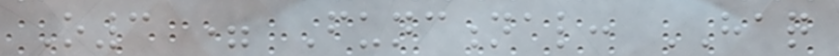O3 = Functional: HAQ
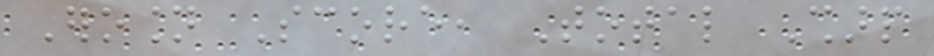Erosion Score, Total Sharp
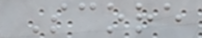Score
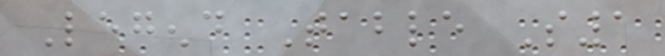Legend Table S1
